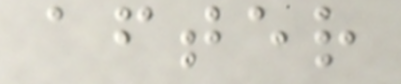after
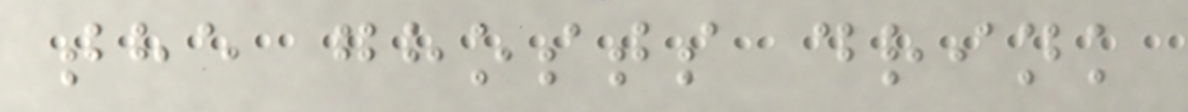the ghosts drink
